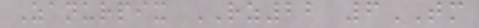Zanurpix RZ22 6TM
